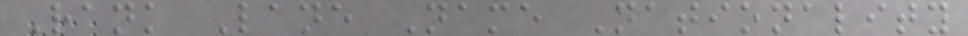Rank Lane Name Nationality
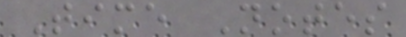Time Notes
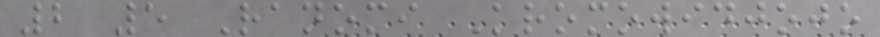2 5 Ranomi Kromowidjojo
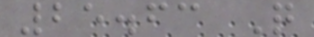25.63 Q
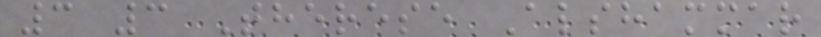3 3 Therese Alshammar
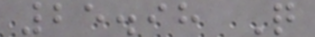25.98 Q
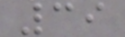39
